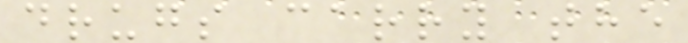drugs carry the
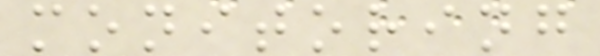monitoring
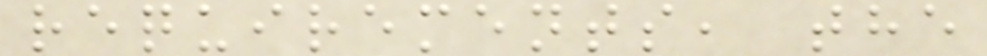requirements, the
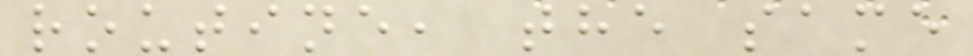routine, the same
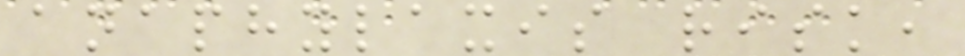anaphylaxis risk,
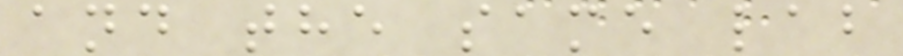and the same lab
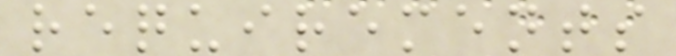requirements
